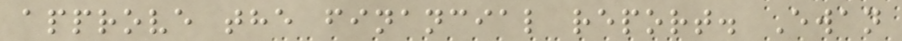approve the financial report. Ewan
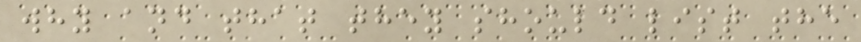why and that they should list the
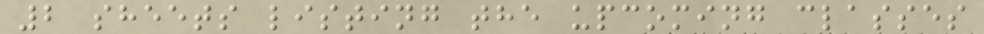2 sheets listing the upcoming classes
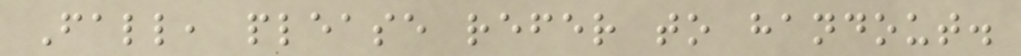Fall, please refer to handout.
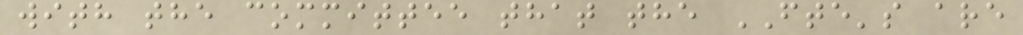with the committee that the FTE's are
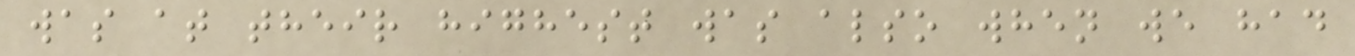was at their highest was also when we had
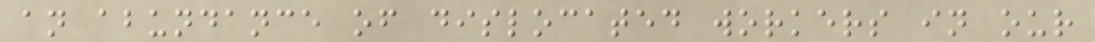an abundance of dislocated workers in our
